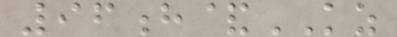96h&KZ
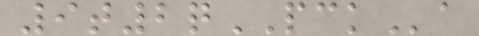9t2qPCKa
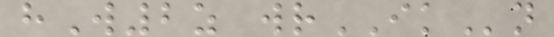hW2z wrIKn
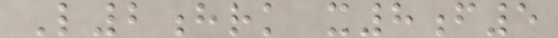L2hrk x8f5
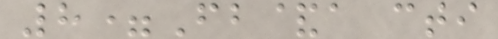8=Fb&a cti
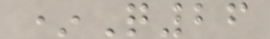*Q26
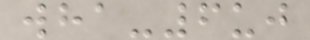wha-6uj
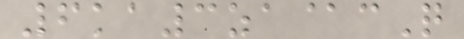6ka3za@cQ
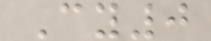Cy0
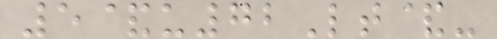5&u72Lt&-
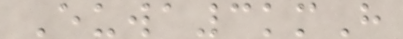Euwa3kmH
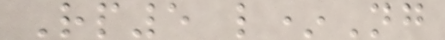Rp5 l*Ng
